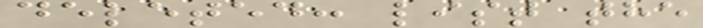deleted: list the
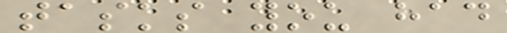tasks you had
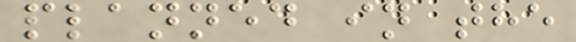planned in the
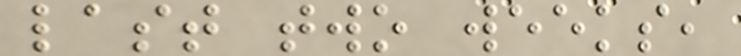last two weeks,
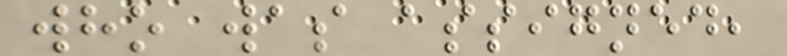who was assigned,
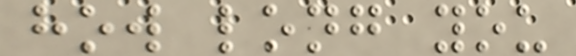how long you
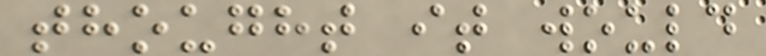thought it would
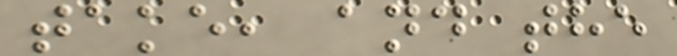take, and the
